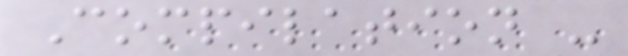Compilation -
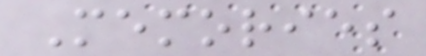Memories
